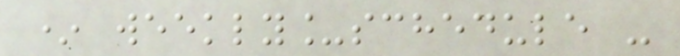* weekly_schedule -
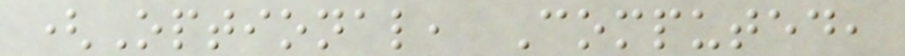(Optional, Computed,
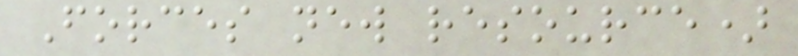Forces new resource)
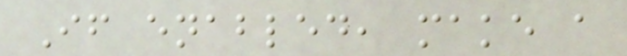If enabled, make a
